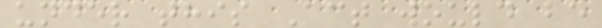under this Act would be
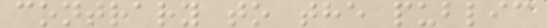contrary to the public
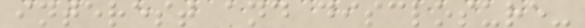interest and disclosure-
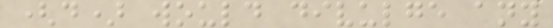(d) would divulge any
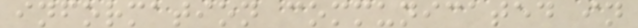information communicated in
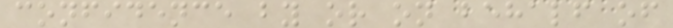confidence by or on behalf of
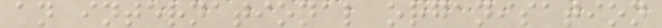an international organisation
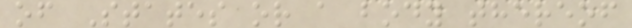of States or a body thereof
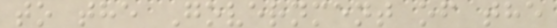to the Government of the
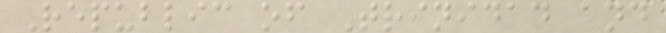Republic of Trinidad and
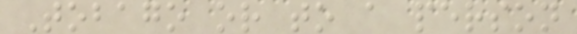Tobago or to a person
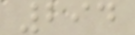294
